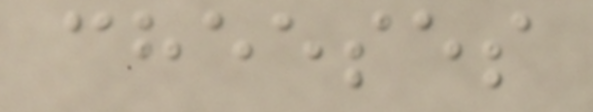cheeses
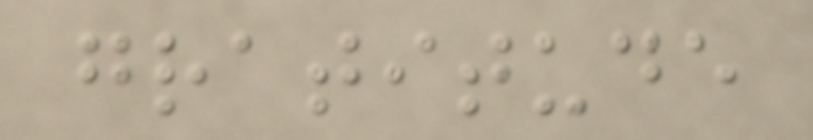gratitude
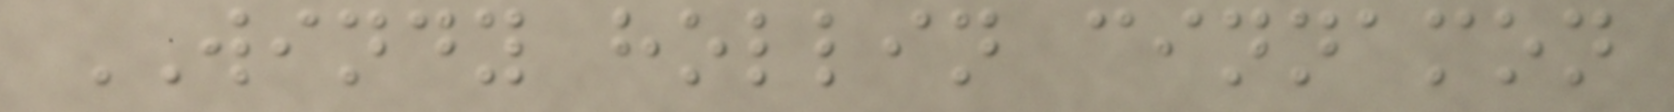WINDY hollin cinnamon
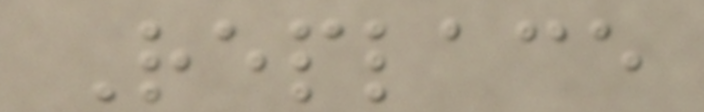Replace
